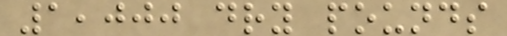1,000 dry pounds
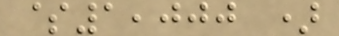$1,000 )
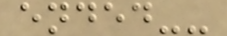ended--
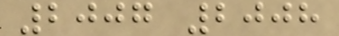2007 2008
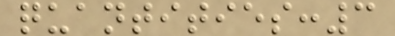quantities:3
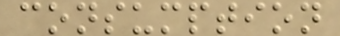consumption
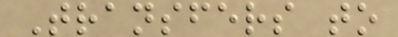Transfers to
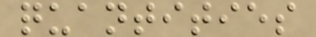quantities
